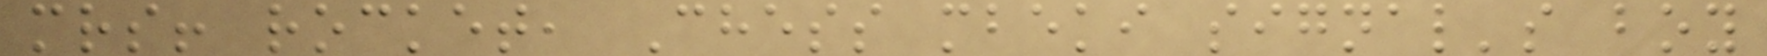mrs! rocket, Chess mbeki signal's boy
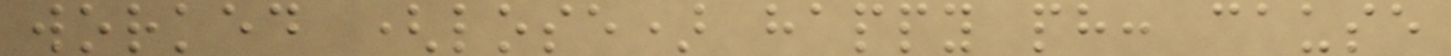worked (lose) happy ph: cause
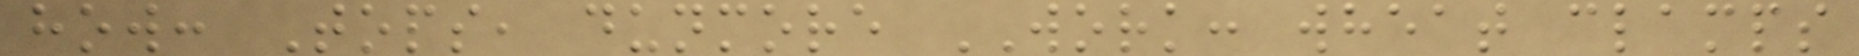how: Tops, dunmore WORK: wheat clamps
